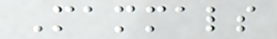Mammals
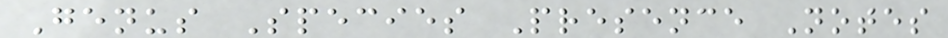Genus Species Presence Notes
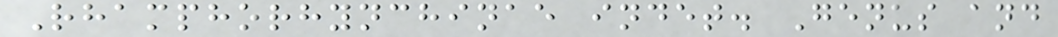Rhamphorhynchinae indet. Genus and
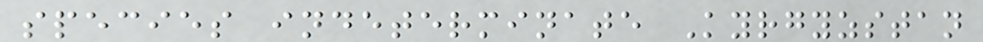species indeterminate Kyrgyzstan
